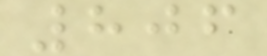806
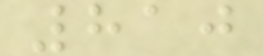810
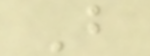B
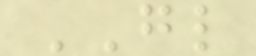GL
